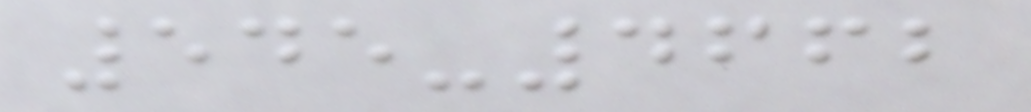545-4662
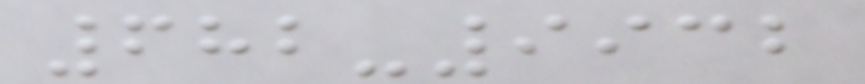682-9932
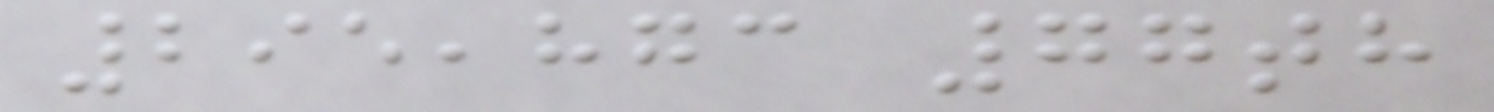295,873 77th
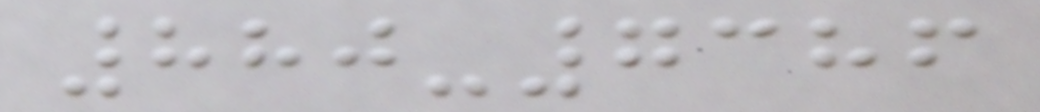880-7386
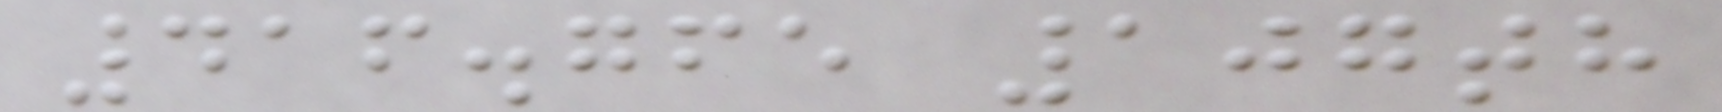416.765 107th
